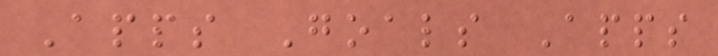Apps Goals Apps
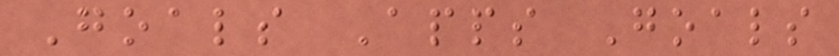Goals Apps Goals
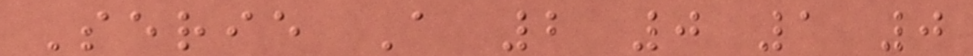Serie A 2 0 1 0
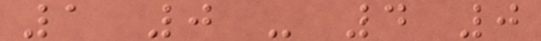1 0 - 4 0
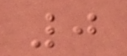0
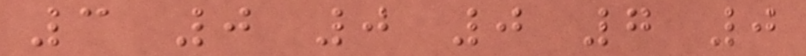3 0 0 0 7 0
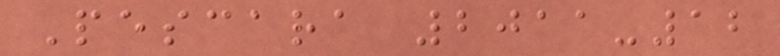Pescara 2011-12
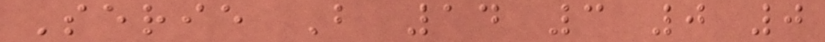Serie B 14 3 0 0
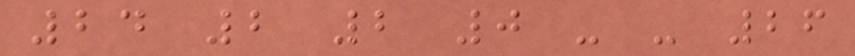24 2 2 0 - - 26
